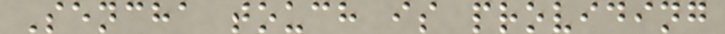Sencha touch is providing
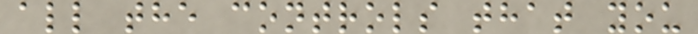all the controls that you
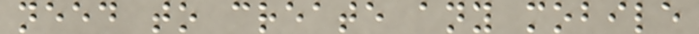need to create any mobile
